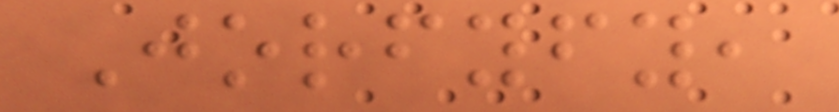Jorfyfy,
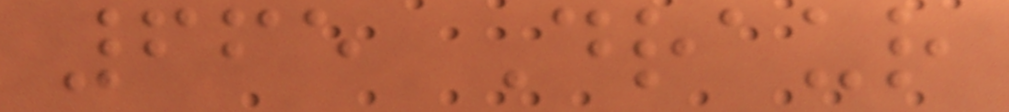665 Draur
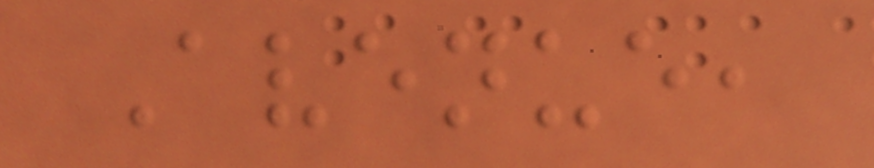Avenue,
